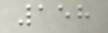158
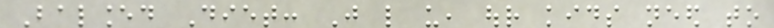Balanced Diet: Just like us, our kids need to
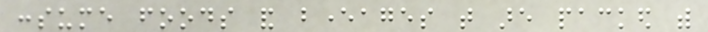consume foods and beverages that are packed with
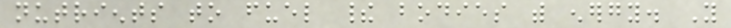nutrients to fuel their bodies with energy. You
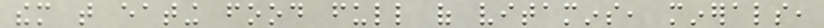them that eating food full of vitamins, minerals,
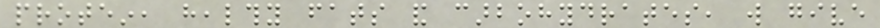protein, healthy fats and carbohydrates, will give
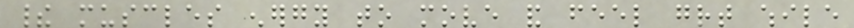their muscles energy to move and feel great while
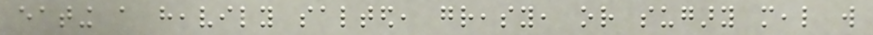eating a heavily salted, greasy, or sugary meal will
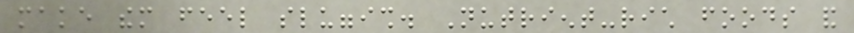make them feel sluggish. Nutrient-rich foods and
